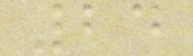24
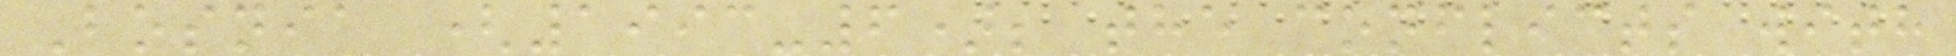Bosnia (1993-6); the conflicts with
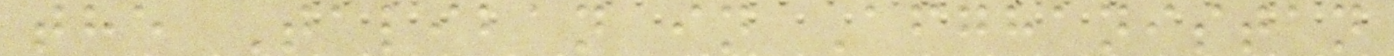the Taliban in Afghanistan
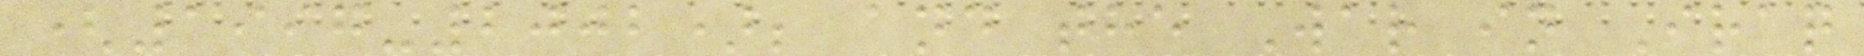(1997-2002); and the War in Iraq
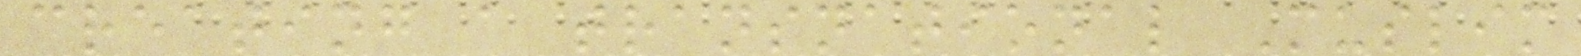creating a transnational Muslim
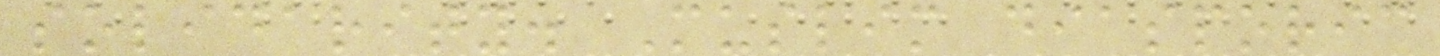solidarity. Muslim diasporic
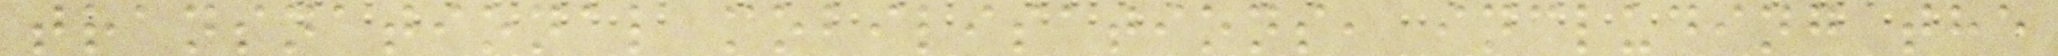transnational mobilisations, including the
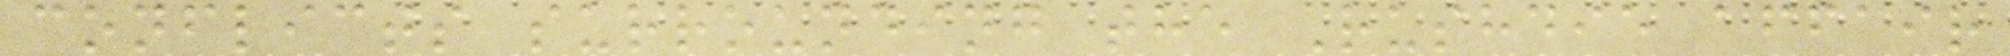conflicts surrounding the Rushdie affair
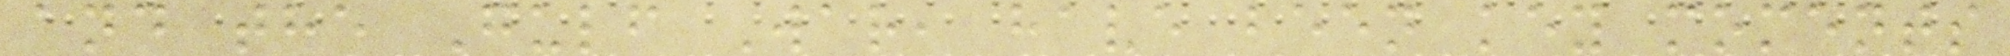and the Gulf War, have been key moments
